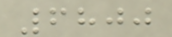6800
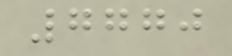7770
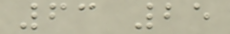63 25
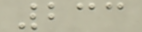233
